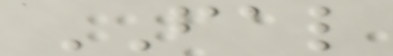FAL
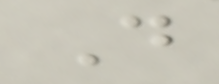D
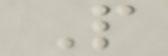P
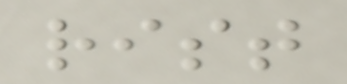rist
